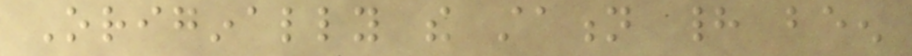Originally the station had been
